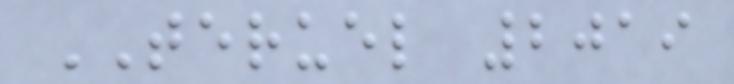TERUEL 2019
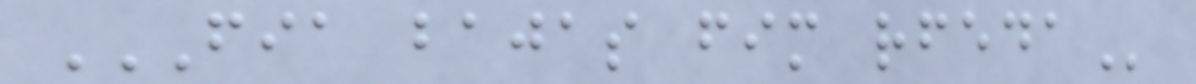FIA BAJAS FIM RFEDA
